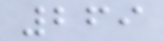269
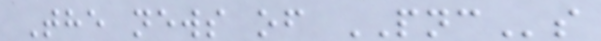The news of PNCs
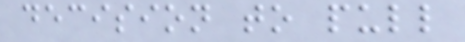decision to pull
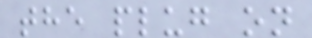the plug on
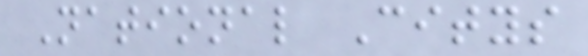National Citys
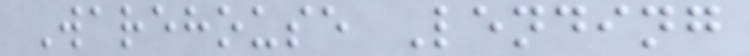Warehouse Lending
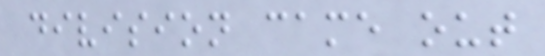division came out
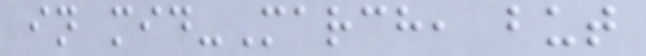in mid-March, but
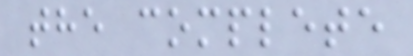the complete
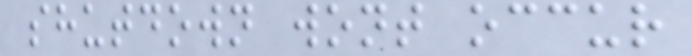shutdown wont occur
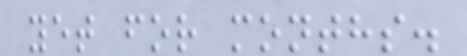yet for months.
